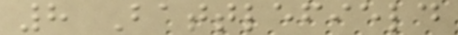8 Battlefield
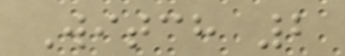Witch 2
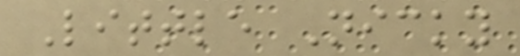Little Nicky
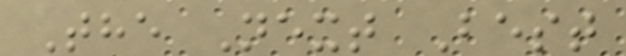The Next Best
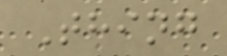Thing
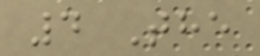4 The
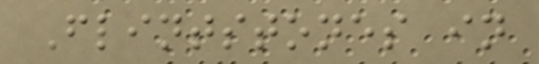Flintstones in
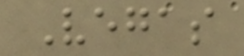Vegas
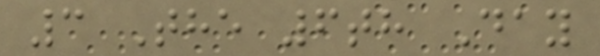3 The 6th Day
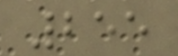255
